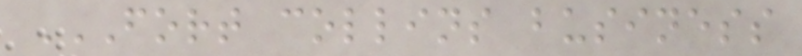FORT COLLINS BUSINESS
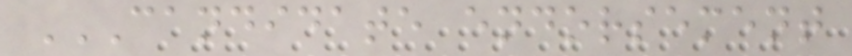CANDIDATE ENDORSEMENT
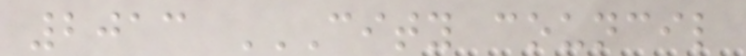2013 CITY COUNCIL
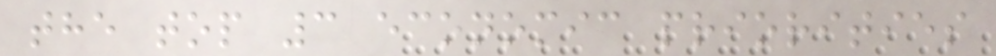the top 3 economic priorities
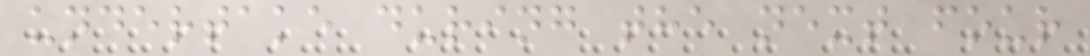undertake during the next four
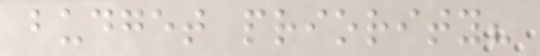budget priority?
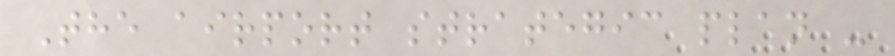The airport strategic plan -
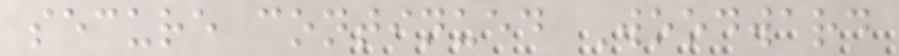secure continued Woodward
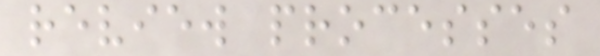review processes
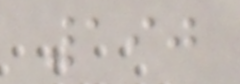190
